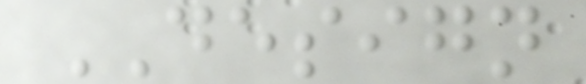DESIGN
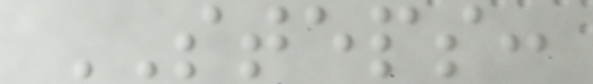STEPS:
